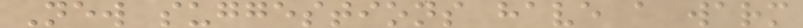New suggestions have a warm
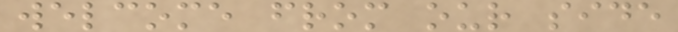welcome from our side
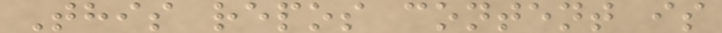This repos content is
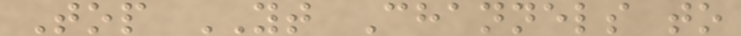Top YT Channels to
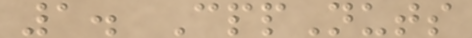1. CppNuts
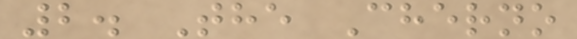2. The Cherno
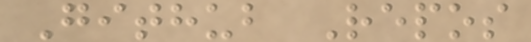Github Repos
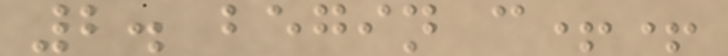2. begin c++
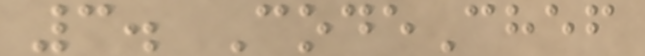3. CodeChef
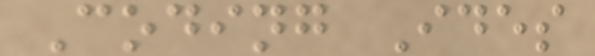Coding Ides
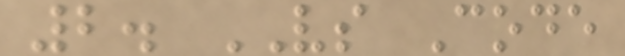2. VS Code
